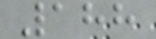188
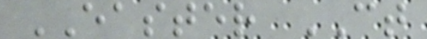EASTER CT
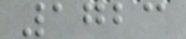1723
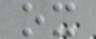ox
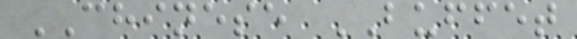CHINESE BUFFET
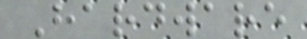Hardware
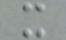x
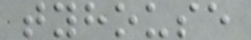tyhouse
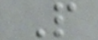P
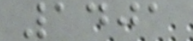1401
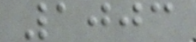1003
